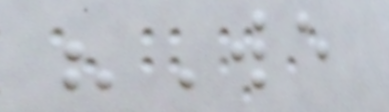"We
